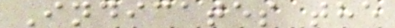Indicates the
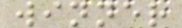winner
